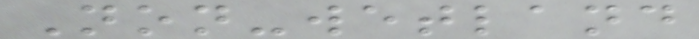Non-wetland
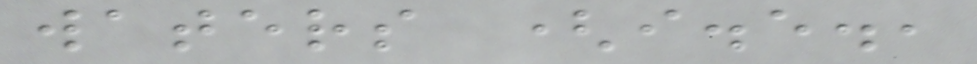waters (i.e.,
